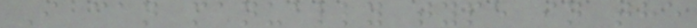I can manually type in the
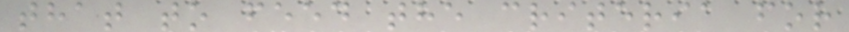that to feed the criteria for
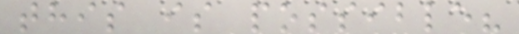this is possible?
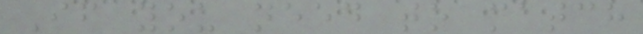If you need to match
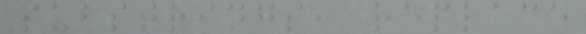substrings, replace
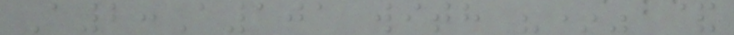A2:A101 with "*" &
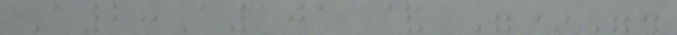A2:A101 & "*".
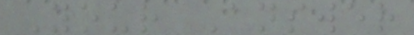Your Answer
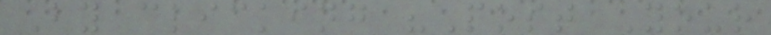By clicking "Post Your
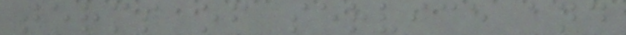terms of service and
